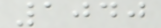1040
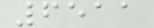6511
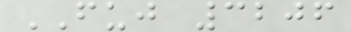FUJ 3206
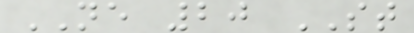NE 20 ST
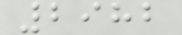2982
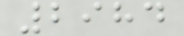2984
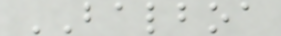BALBOA
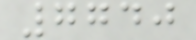7740
